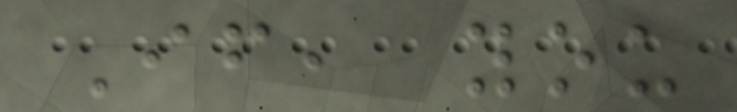If, you
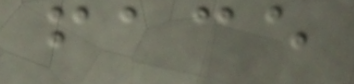face
